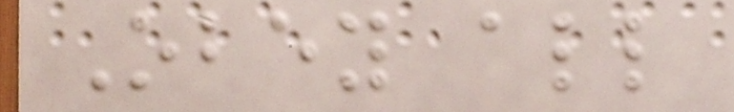Obey all
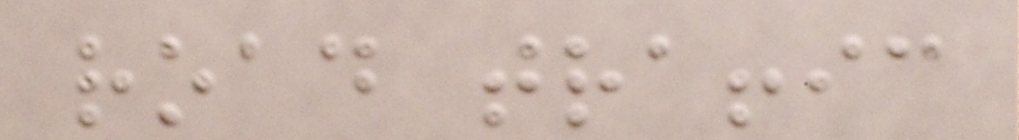road traffic
